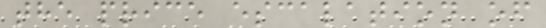the price escalation of
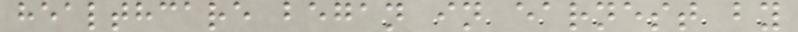healthcare began in earnest by
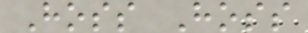Hoss Hoss
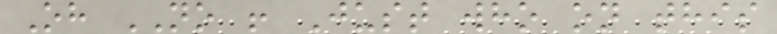Oh NO ! Just who on this
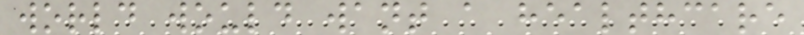world would want a healthcare
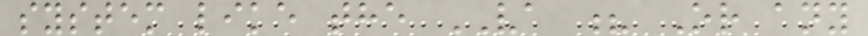system like the VA ? Or any
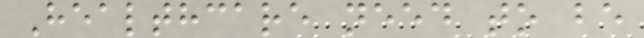Healthcare need to be
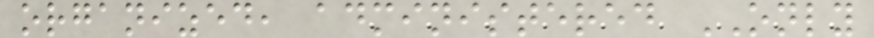organized, administered ONLY
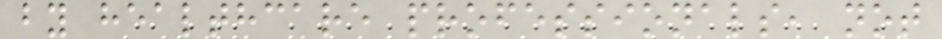by healthcare professionals, not
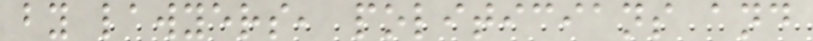by lawyers, politicians and
